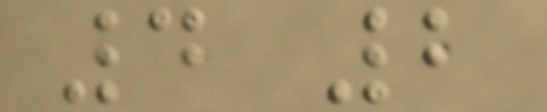4 2
